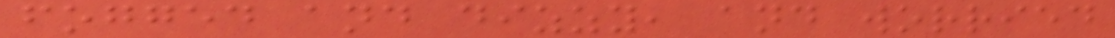fogged and dizzy, and worried
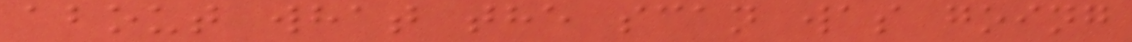about what the scan was going
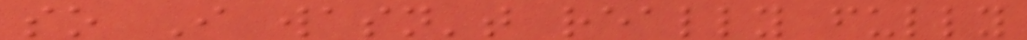so I wasn't really fully
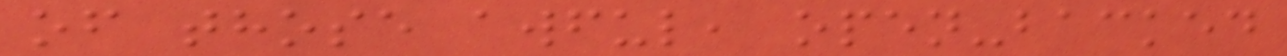of those awful, open-backed
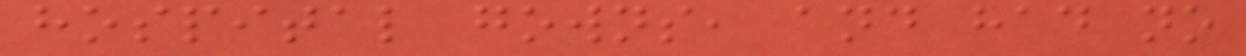hospital gowns, and had no
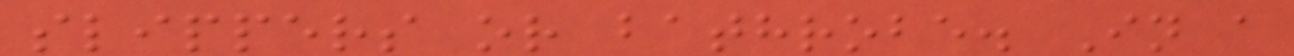slippers or bathrobe. In a
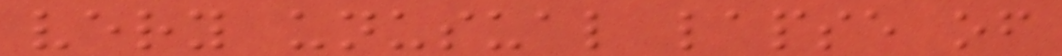very unusual lapse of
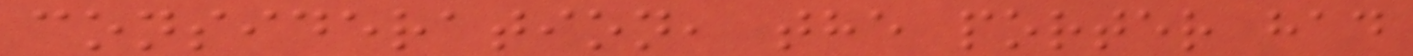consideration, the porter had
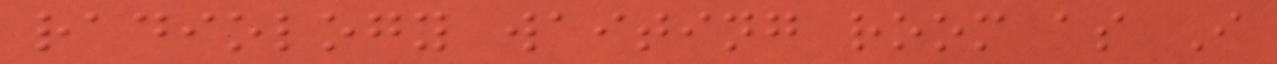radiology waiting room as I
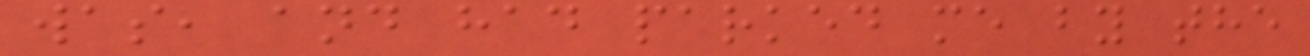was, and had parked me by the
